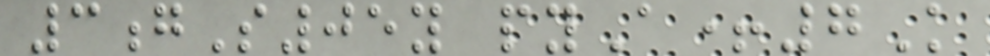3gS05y pyA+7K
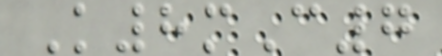K8mC7
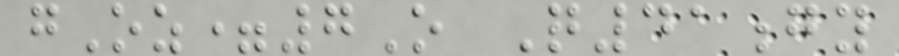gOz=7O Q41gy
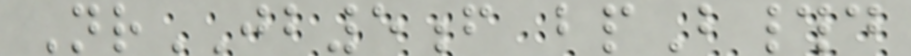NrJB5f bpB#d
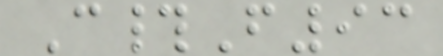C#F93
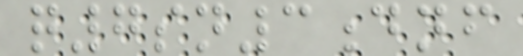q7sn3dnf
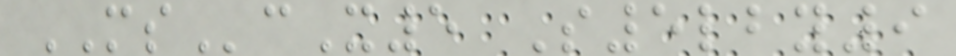MScX5 S5lby9
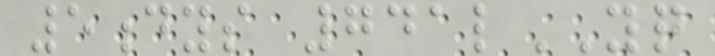5dys 741lYQ
